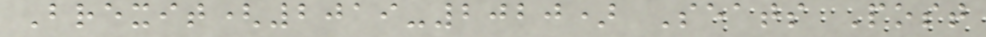Brexit(2019-2020) Seats Post
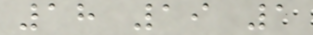18 19 1
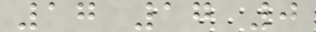17 17 0
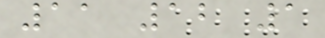11 12 1
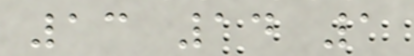13 14 1
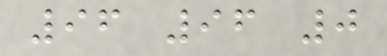96 96 0
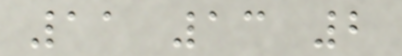11 13 2
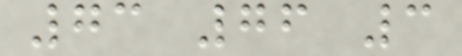73 76 3
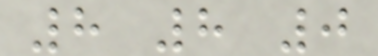8 8 0
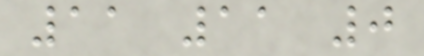11 11 0
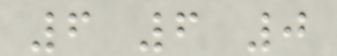6 6 0
